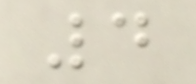4
